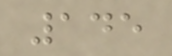145
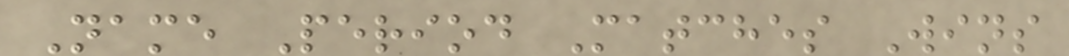Name Period Matches Wins
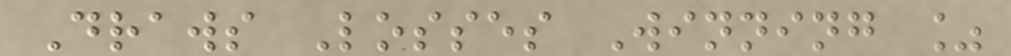Draws Losses Winning %
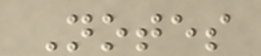Notes
